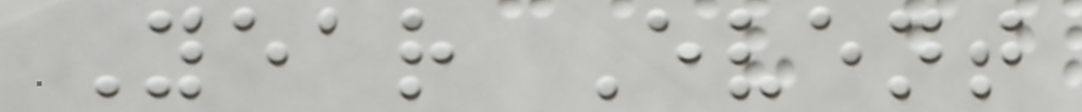Year Event
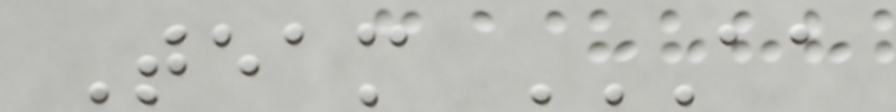Team AA
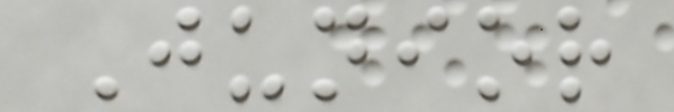Junior
